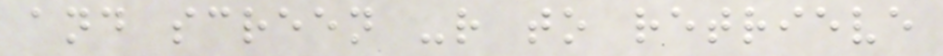and screen -r to retrieve
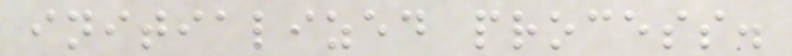initialized process.
